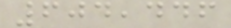604,446
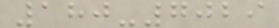180-7029
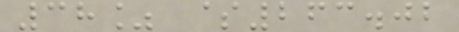38% $263.02
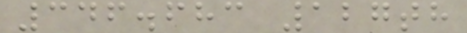346.683 127th
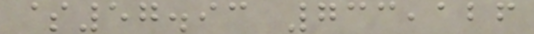$57.93 733,126
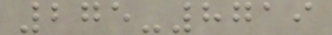275-8719
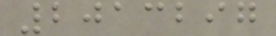2013297
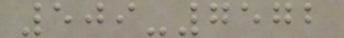509-7572
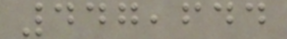447,644
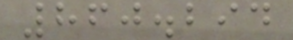860.294
